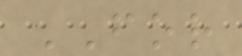FOR
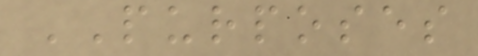PURPOSES
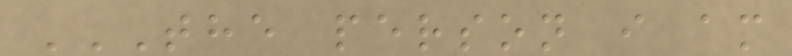THE PERSON I AM
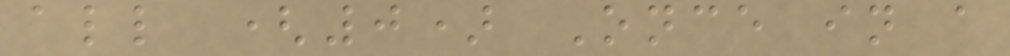all (0) Once in a
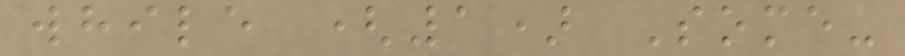while (1) Some-
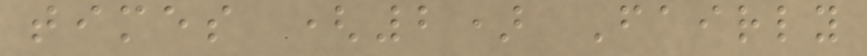times (2) Fairly
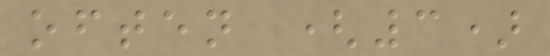often (3)
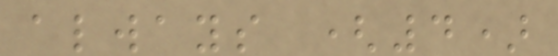always (4)
